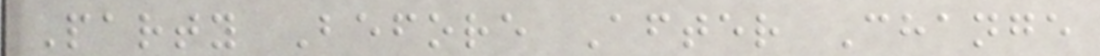Party Before After Change
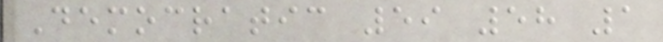Democratic 59 58 1
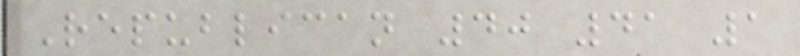Republican 40 41 1
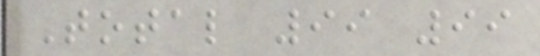Total 99 99
